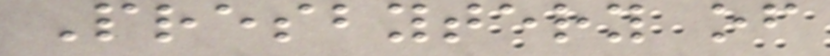Presbytery of
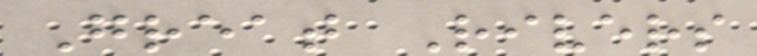Great Rivers
